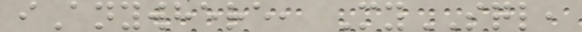iAnywhere, MySQL,
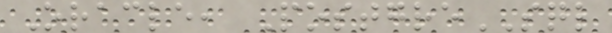Oracle, PostgreSQL
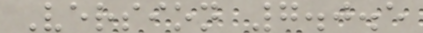Version 7.0.5
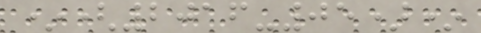*(2016-05)*
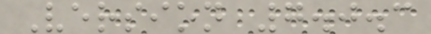Version 7.0.3
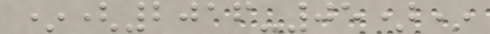*(2016-05)*
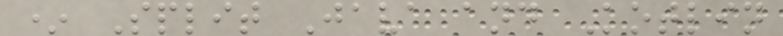* Split Java and Kotlin
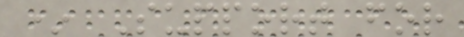* Support for
